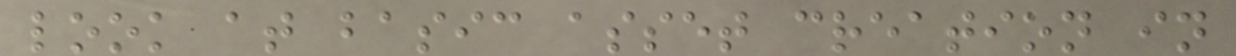look at basic asset creation in
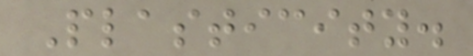Plasticity.
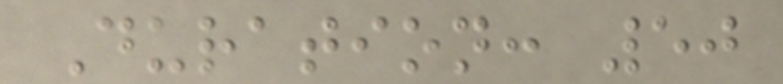Duration: 50
